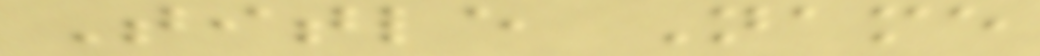Title Name
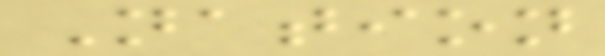Nation
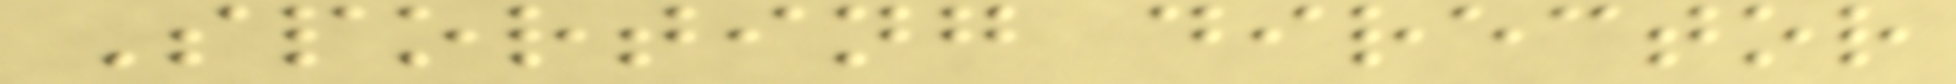Sporting director
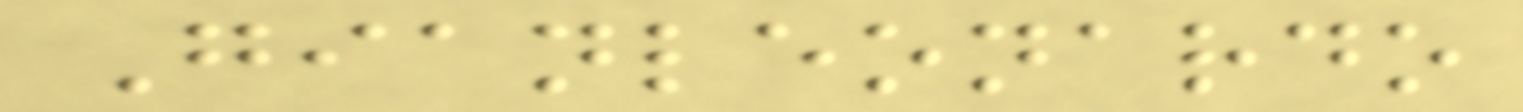Gianleonardo
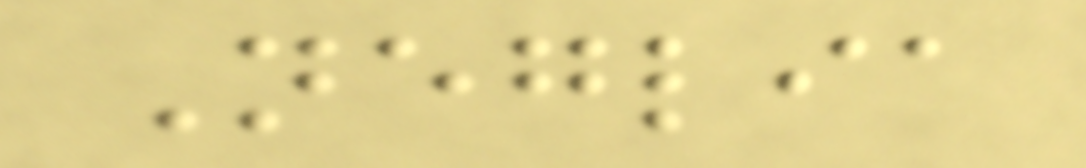Neglia
